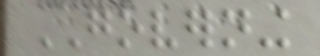GOVERNING
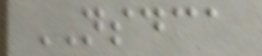NSDCA
